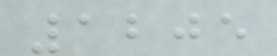1205
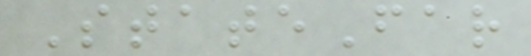StateFar
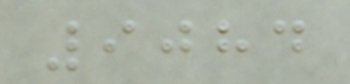9084
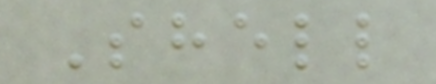Shell
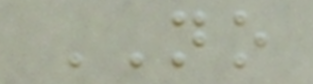NO
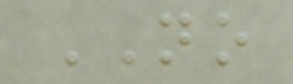NO
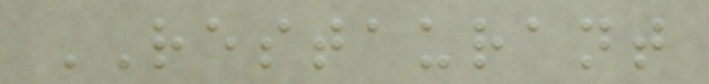RESTAURANT
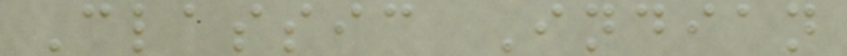Classic Indian
